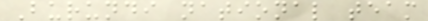Burundi national team
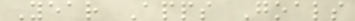Year Apps Goals
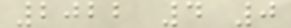2022 4 0
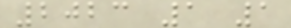2023 1 1
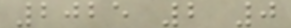2025 2 0
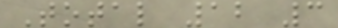Total 12 3
